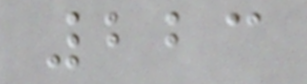223
